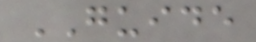GUIDE
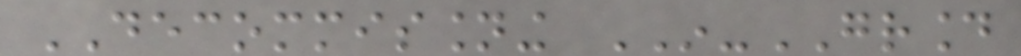DECOMMISSIONING IN-GROUND
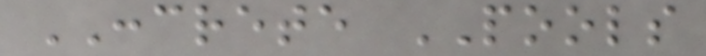CONCRETE POOLS
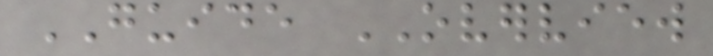GUIDE OVERVIEW
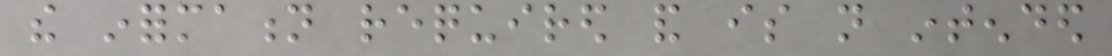the information required and is not intended
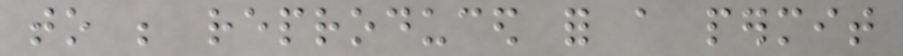to be reproduced for a permit
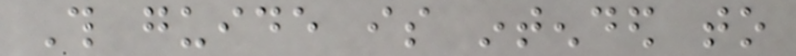This guide is intended to
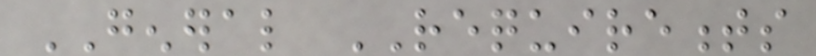GENERAL REQUIREMENTS
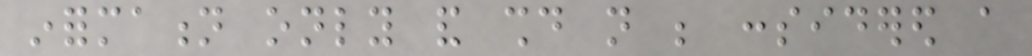information only and should not be considered a
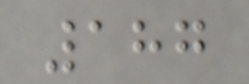187
